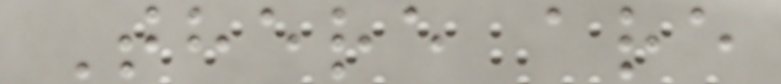There are
